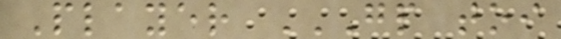Player GP TOI
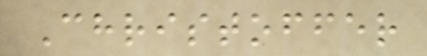Christoffer
